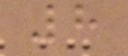8
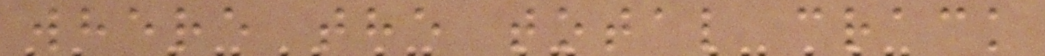where the total crack
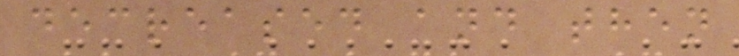decreased and then
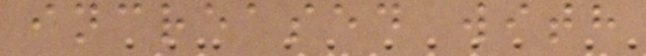increased with
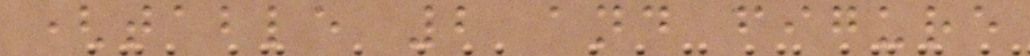(table 2 and figure
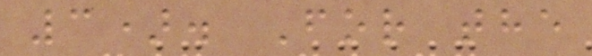3). For the
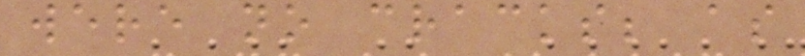were no cracks; as
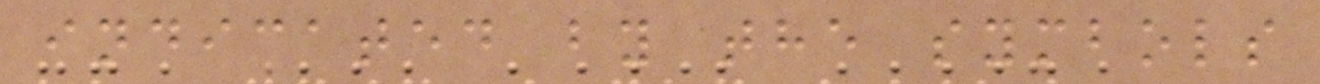indicated by the symbols
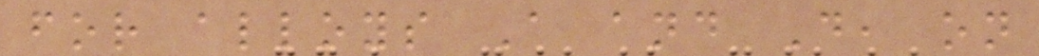for alloys A and D, on
